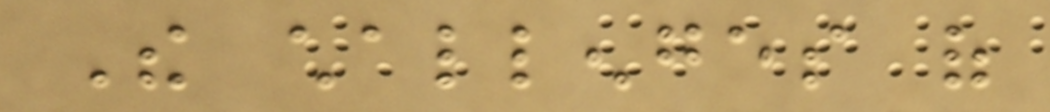The challenges of
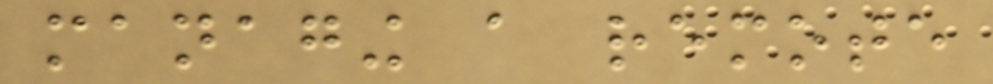managing a remote
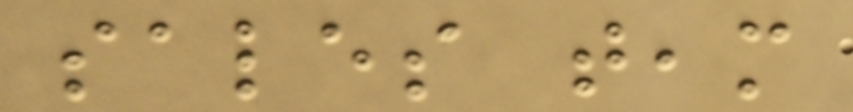sales team
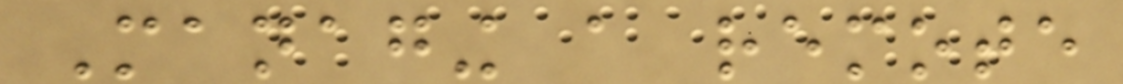Managing a remote
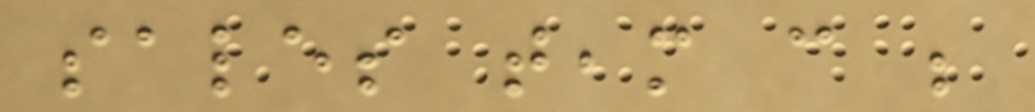sales team can be
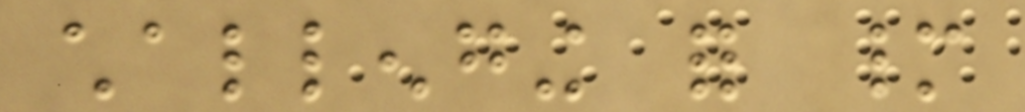challenging for many
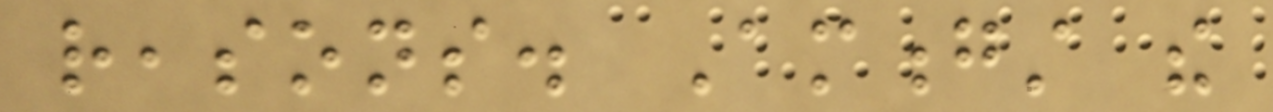reasons. Amongst the
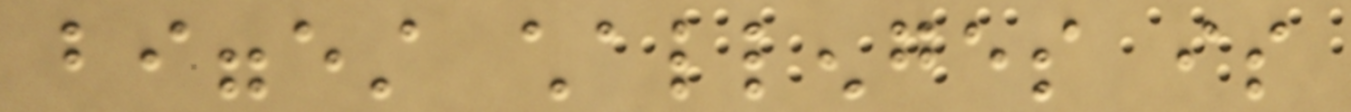biggest challenges is
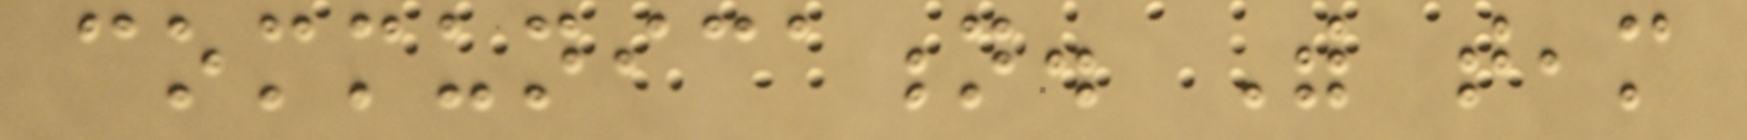communication. With team
